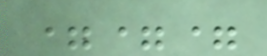===
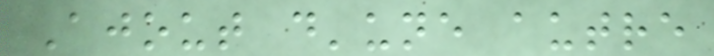Ajout d'une autre
